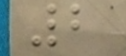2
